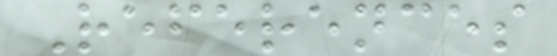References
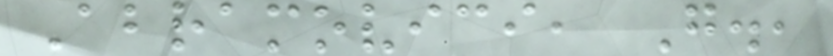Abramovici, G.,
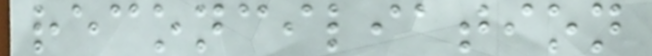reconciliation
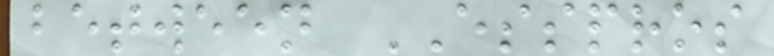between ESSPROS
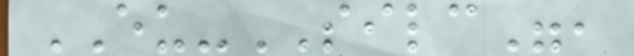EU-SILC",
